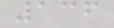136
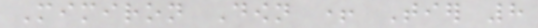Mimiron Down + Tier 8
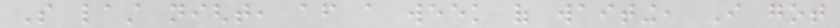So last night, after a week of waiting, I got
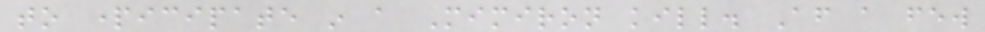to participate in a Mimiron kill. After a few
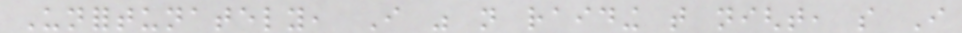Unfortunately, I was not raiding that night, so I
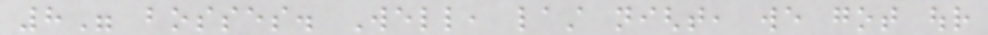8" bosses. Well, last night, we got our
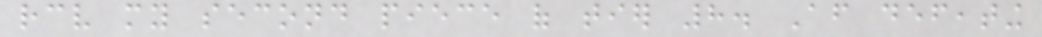receive my second piece of tier 8. After defeating
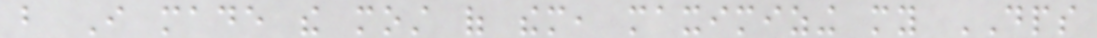but I made the most of them, maximizing my DPS
